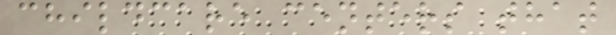childcare centers that
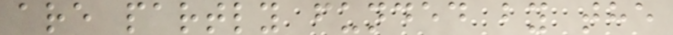are partly funded by the
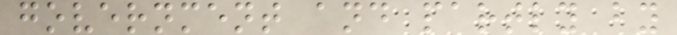government and partly by
